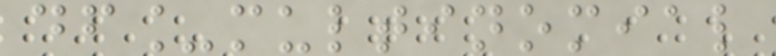df_multinomial
